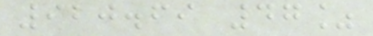920.69 47%
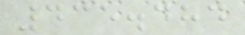435.484
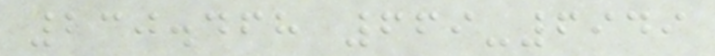230.468 669-6949
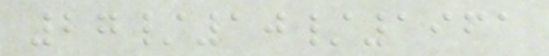27/10/1961
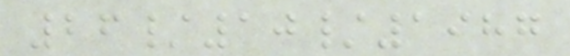26/10/1987
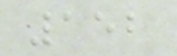152
